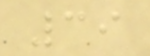39
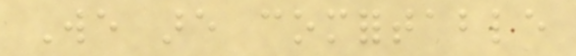We are comfortable
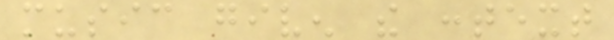music given the context
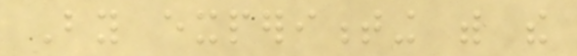By experimenting with the
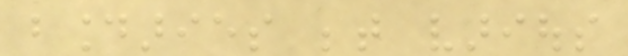boundaries between various
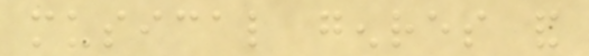musical genres and
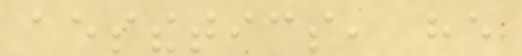aesthetics, he
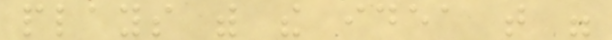plays with the idea that were
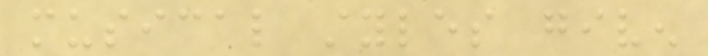musical styles given
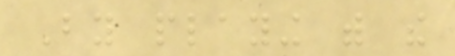By playing with the
